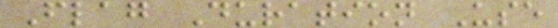Flag Duration Use
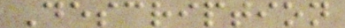Description
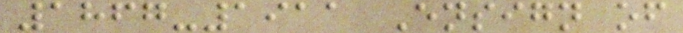1867-1911 Ensign of
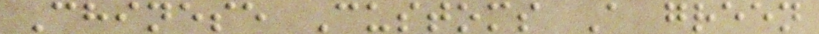Chinese Customs A green
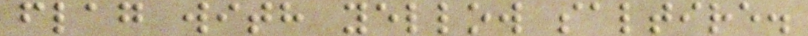flag with yellow saltire.
